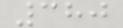380
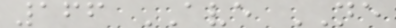166 AVE NE
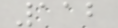112
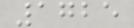1725
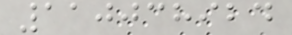110038924
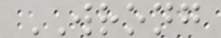WRONG
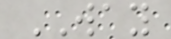WAY
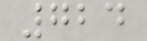724
